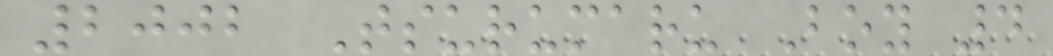2002 Tsurumaru Boy 4
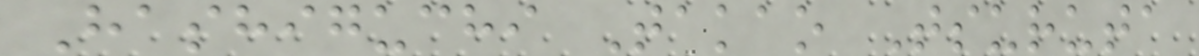Hashiguchi Takao Tsuruta
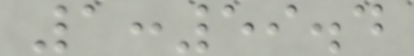1:59.4
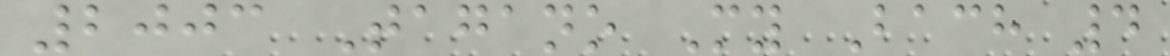2003 Tagano My Bach 4
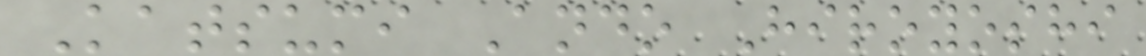Katsumi Ando Hiroyoshi
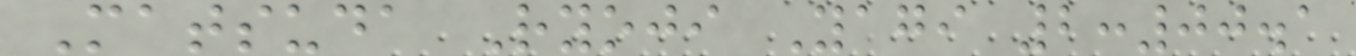Matsuda Ryoji Yagi 2:00.1
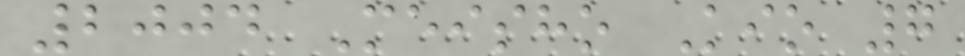2004 Meisho Kio 7
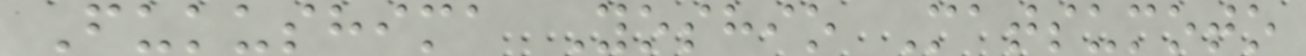Fukushima Yoshio Matsumoto
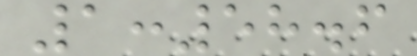1:58.6
